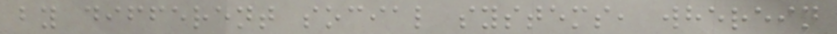by different social systems, wherein
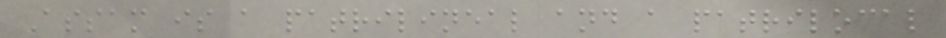Assam is a patrilineal and a patrilocal
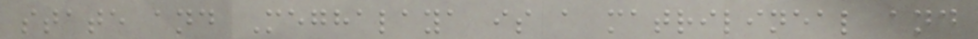state and Meghalaya is a matrilineal and
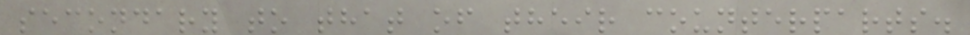secondary to that of their counterparts.
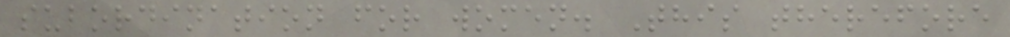subordination for women. This therefore
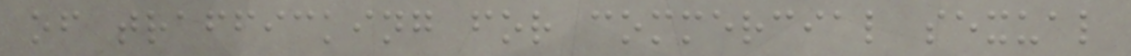of trafficking for commercial sexual
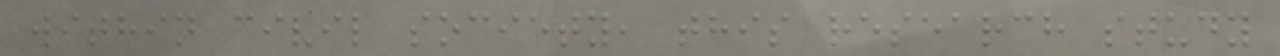within civil society, this research study
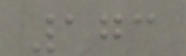173
